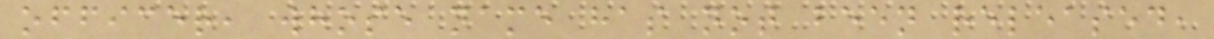officer, whose name has not been released,
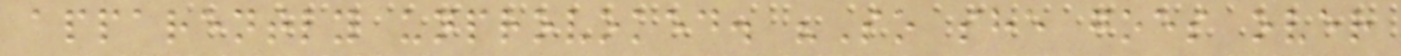apparently unprovoked. "So she goes over
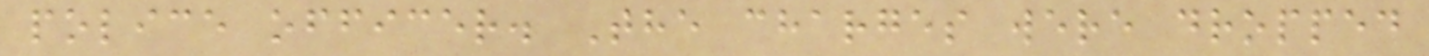police officer. The charges were dropped
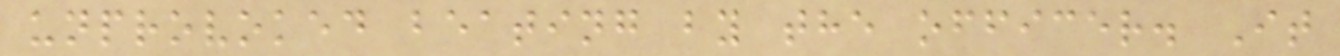unprovoked beating by the officer. It
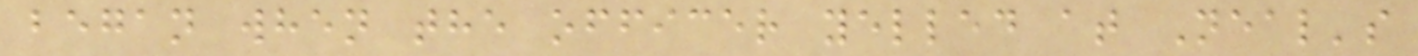began when the officer yelled at Neal's
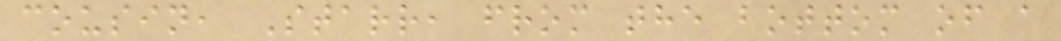cousin, Starr, from the bottom of a
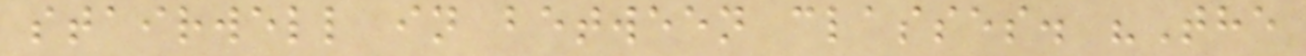stairwell in between classes. "The
